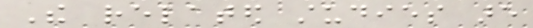The related studies are
